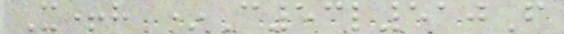X+h *C53l510F
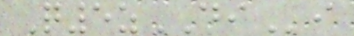Q5zDIi
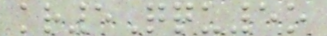kr5Qqu5o
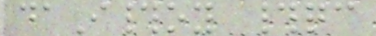daI#oy #qc
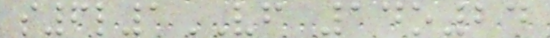s6l1VF 14o24
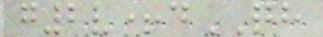g2v+dQH
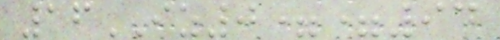16IZ0==94
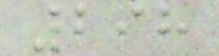298
